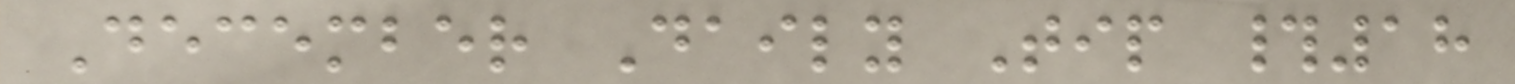December Daily Tip #18
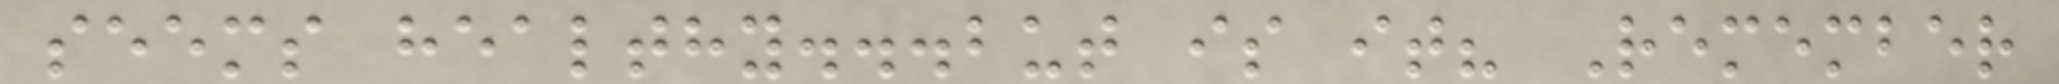seems healthy...but is it? Remember
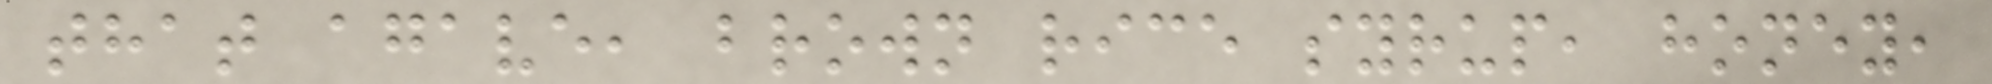that agave, brown rice syrup, honey,
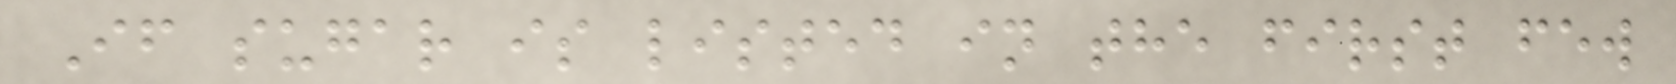If sugar is listed in the first few
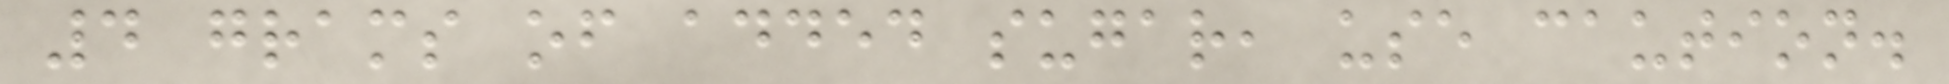4 grams of added sugar, use caution.
